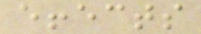effects
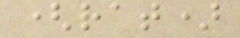(rat)
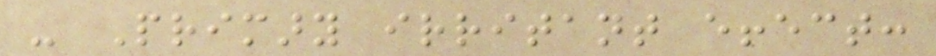- Primary irritant effect:
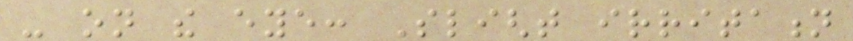- on the eye: Slight irritation
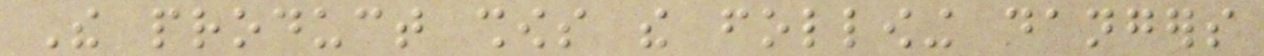The product shows the following dangers
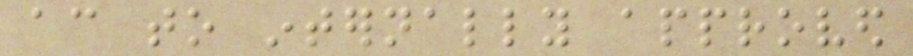according to internally approved
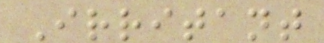Irritant
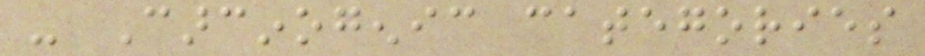- Carcinogenic categories
